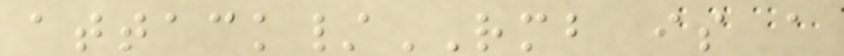attack/RMB is a
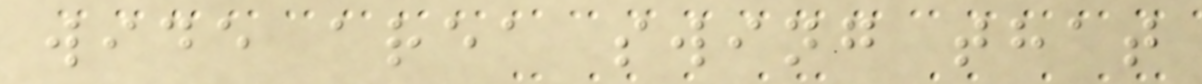wide area swing that
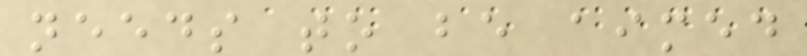needs to be aimed
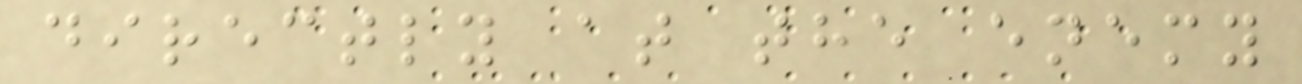directly at the enemy
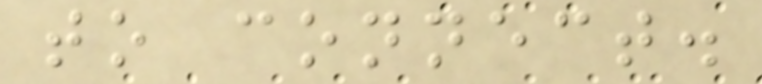to connect.
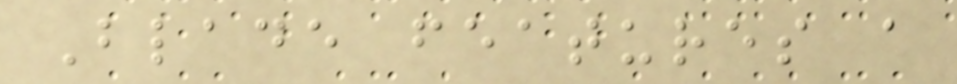Blade features a
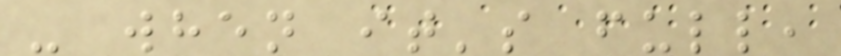- when it's full,
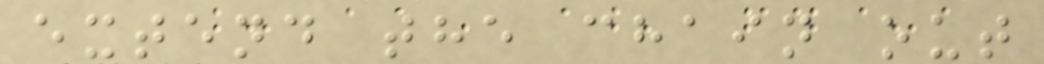extend the chain out
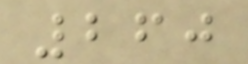260
